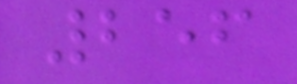256
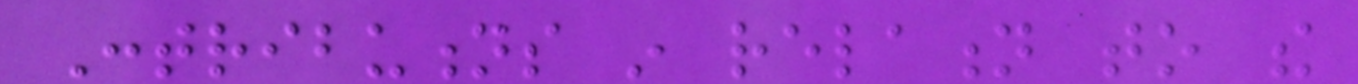Contributions in relation to the
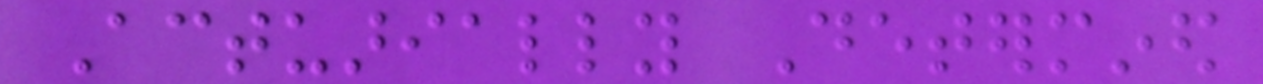Actuarially Determined
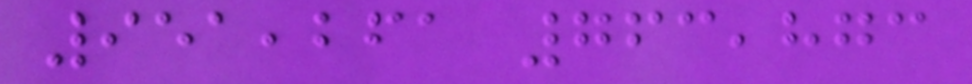951,261 763,873
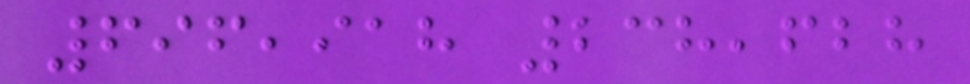696,918 238,628
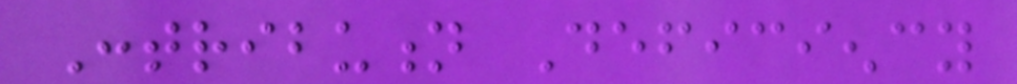Contribution Deficiency
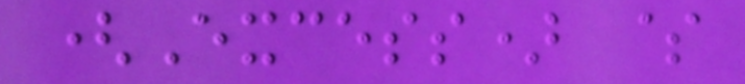(Excess) $
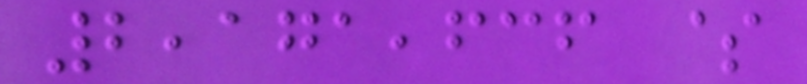2,171,636 $
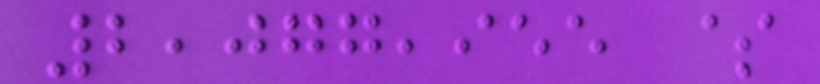2,077,955 $
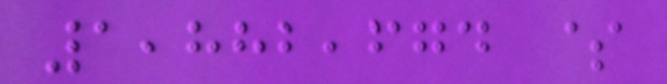1,882,674 $
